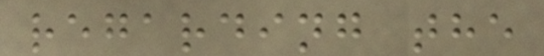regarding the
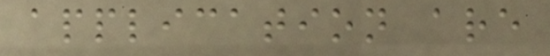application are
